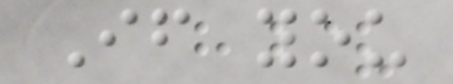If you
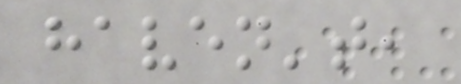haven't,
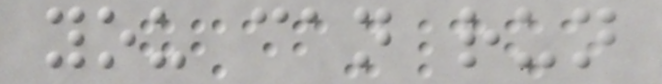you can run
